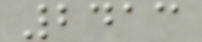2413
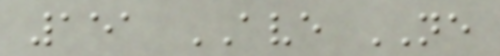151 AVE NE
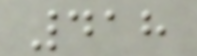418
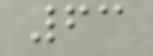63
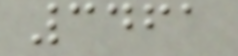3461
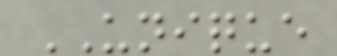UNIQUE
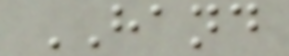HAND
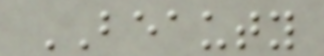BEAUTY
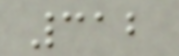312
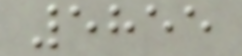5855
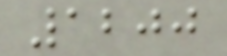1200
